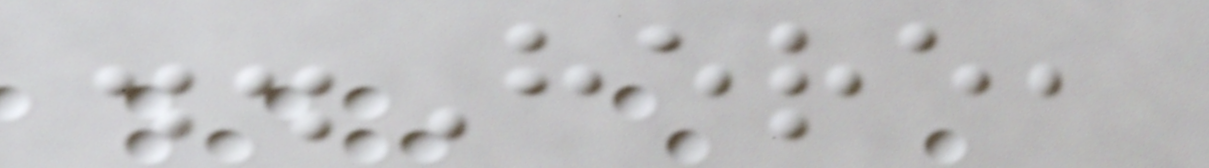..Here,
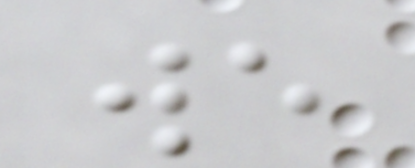we
